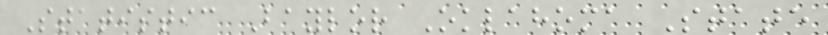Statistic Baylor Oklahoma State
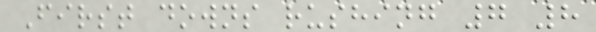First downs rushing 7 8
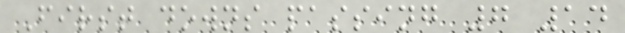First downs passing 7 14
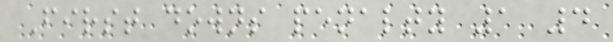First downs penalty 1 4
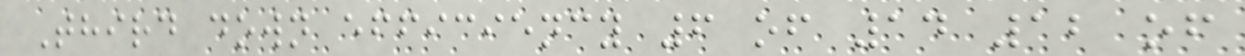Third down efficiency 6 of 14 12 of
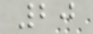20
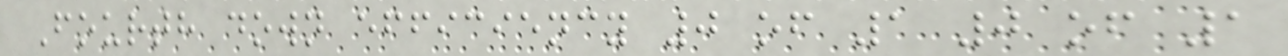Fourth down efficiency 0 of 1 0 of 1
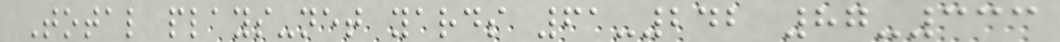Total plays-net yards 61-242 87-333
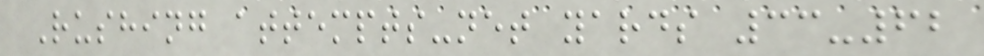Rushing attempts-net yards 33-62
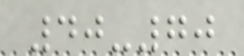40-70
